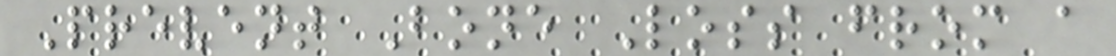Prevent Bone Loss from a
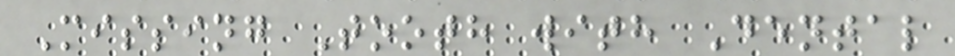Missing Tooth with Dental
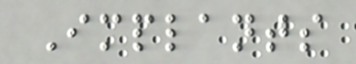Implants
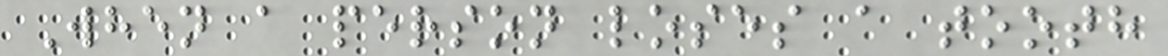When a person loses a tooth
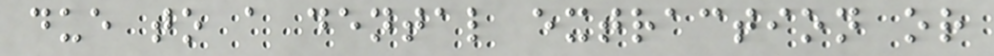due to a dental extraction or
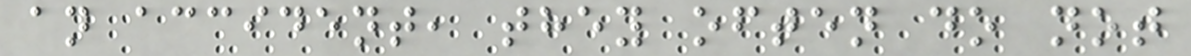an accident, they often do not
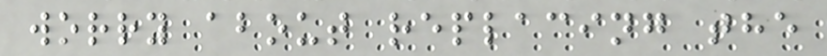worry about replacing the
